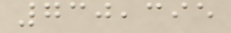730,395
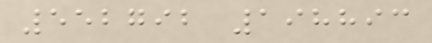552792 198893
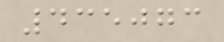435073
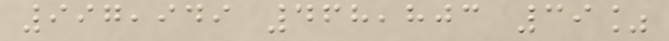997,949 468,803 39%
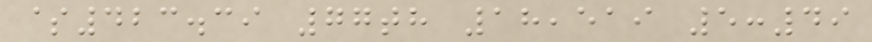$423.39 77th 18,519 5:49
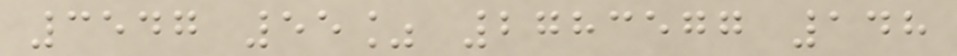3547 55% 2783577 148
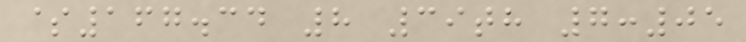$167.34 8 39th 7:05
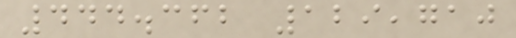444.362 129,710
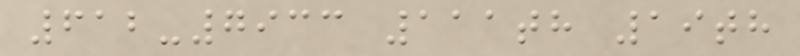612-7933 111th 19th
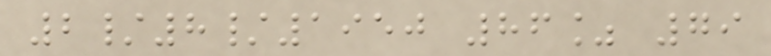2/8/1950 86% 79
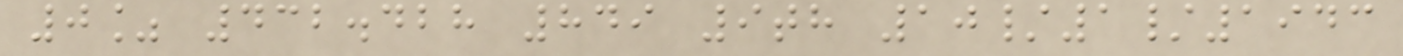0% 432.428 849 9th 10/1/1943
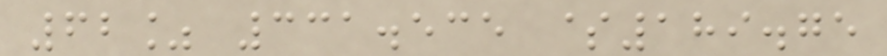62% 331.535 $189.75
